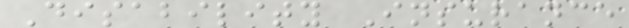Disability Insurance
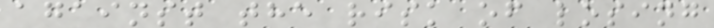against the risk of losing
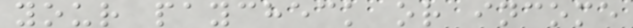your paycheck or income
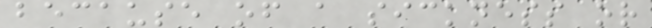because of a sickness or
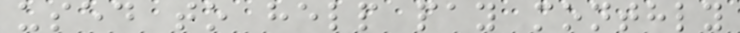used to help pay monthly
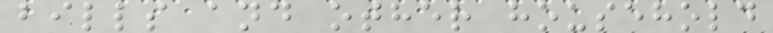bills and other household
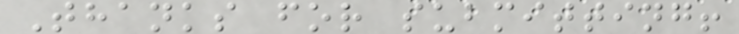Thanks for submitting!
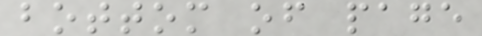bottom of page
